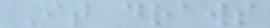It draws
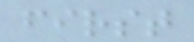first
